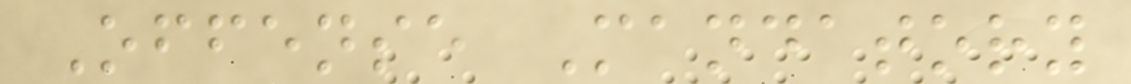Offense Mandatory
